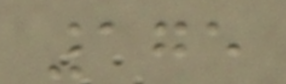175
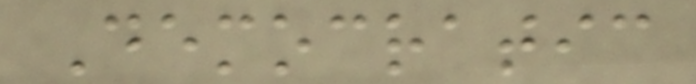Democratic
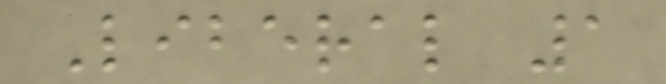Liberal 1
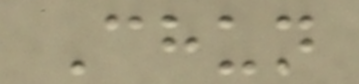Chun
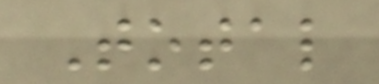Total
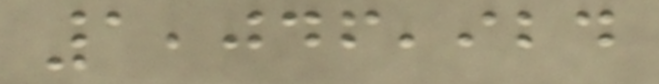1,046,924
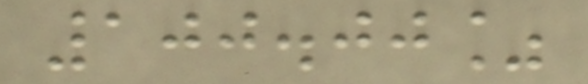100.00%
